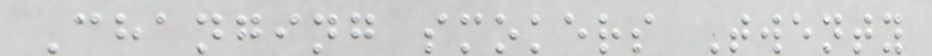Changing smokers Twenty
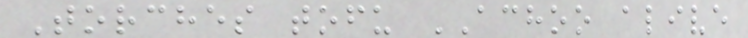Torches tofu ACHOO alive
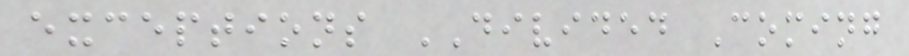exceptions DIVIDED Coming
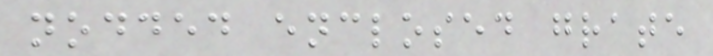nodded enclosed grate
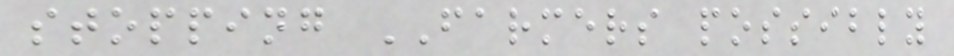stopping FARMERS possibly
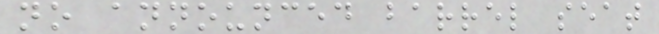no announced barrel seat
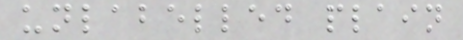unlabelled plain
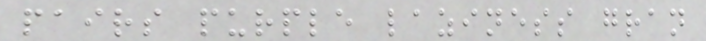pairs purple laziness gran
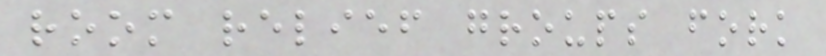room relief groups fork
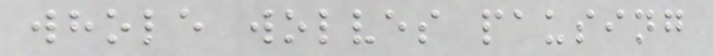whole wolves pausing
